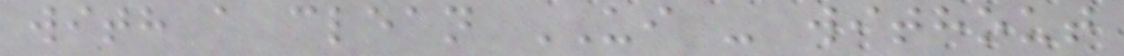with a clean UI - without
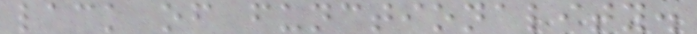lack of functionality.
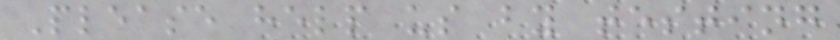Please help us by testing
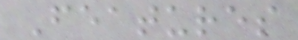Features
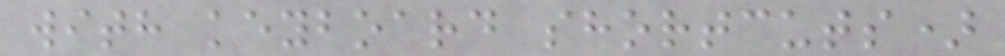with keyboard shortcuts)
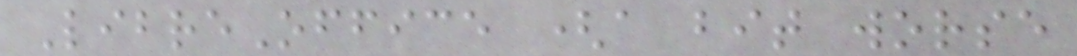LibreOffice (a bit worse
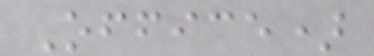Office)
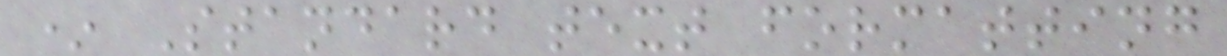* Standard text formatting
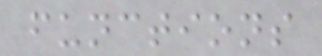functions
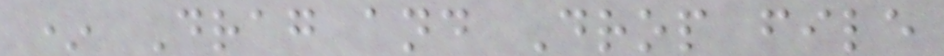* Drag and Drop file
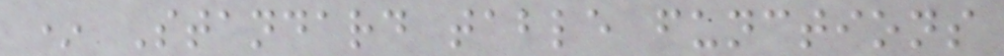* Standard table functions
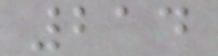214
